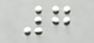7
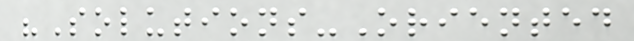"Solutions-Oriented
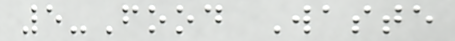5-Food Waste
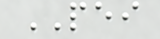PEI
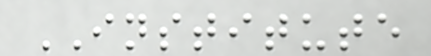INSTITUTE
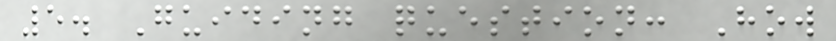5. Guiding question: How
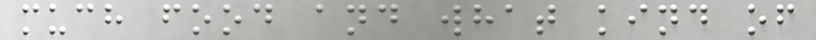much food and what kind of
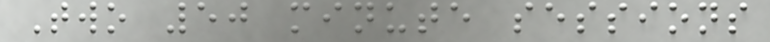Two 50 minute sessions
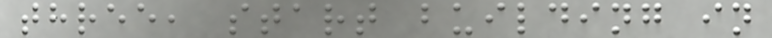three, start building in
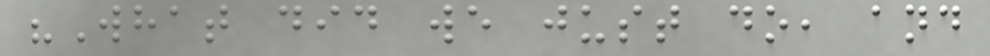"What did we just do, and
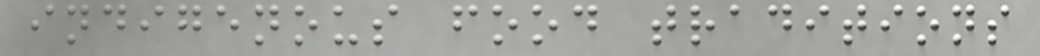indigenous food traditions
